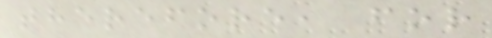therefore, for
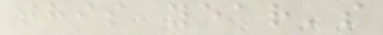this year's
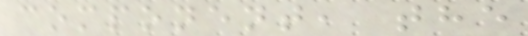component, the
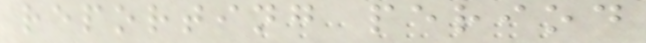reporting period
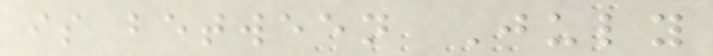is between July
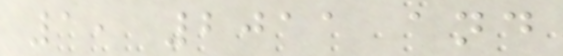1, 2011 and
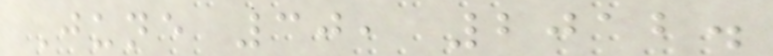June 30, 2012.
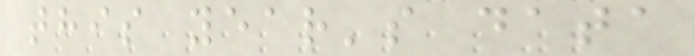this year's data
